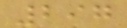297
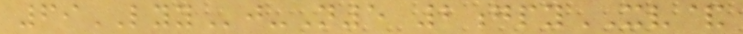69LYYj-N5 2gpyXV&
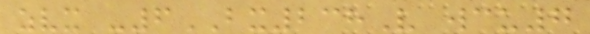zvx -6BX238V wcu7
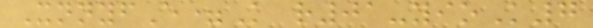XnnyfE=K r01-yioK7
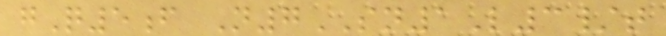gQ5f N7SN1L3/t
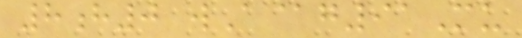8h0 wA@g91Mu
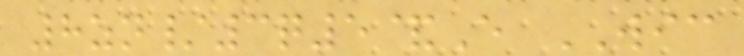8zn/3q5&E WIC
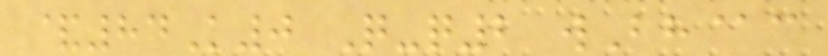&84K0 Q-q2 wBh@c
